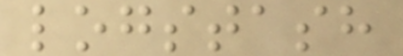logstash
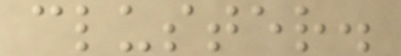cluster.
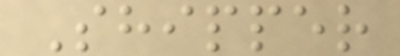Shipper
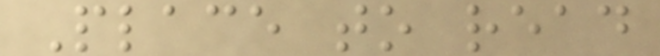Place to read
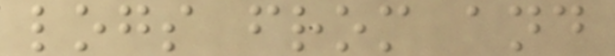logs from and
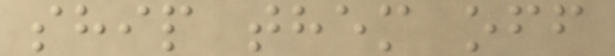ship them off
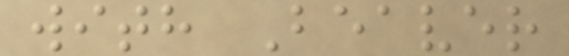with Beaver
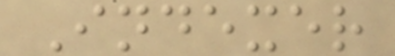Indexer
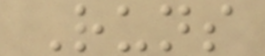Runs
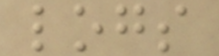logs
